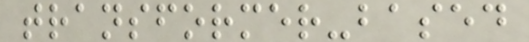transformer-based
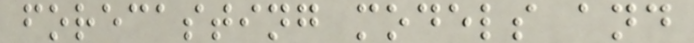forecasting models and
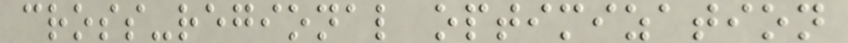cross-regional optimization
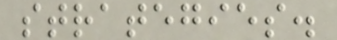strategies.
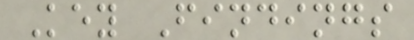Key Findings
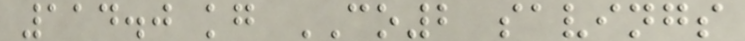114.0 kg CO2 savings
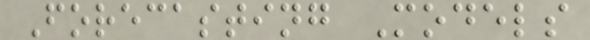Forecasting Models
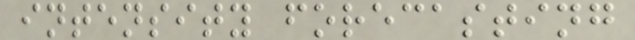intensity forecasting
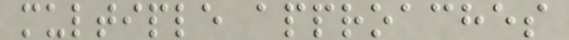multiple approaches
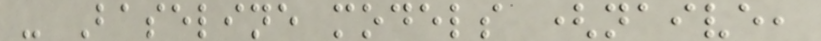- Baseline models (naive,
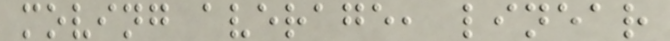moving average, linear
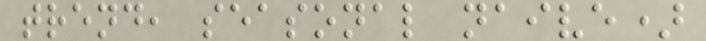trend, seasonal naive)
